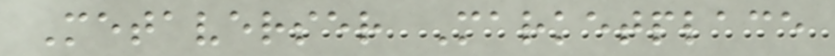Metaverser Marketplace
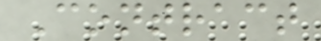Contract
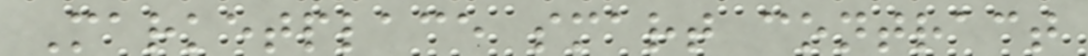Marketplace smart contract
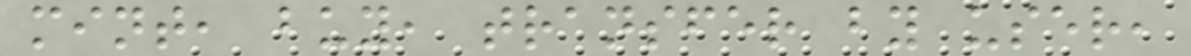mint, buy, transfer by user,
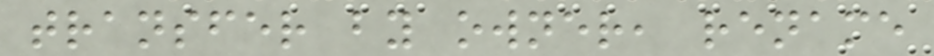transfer by owner, rename
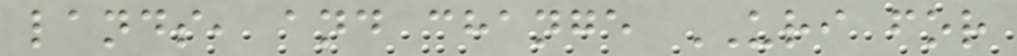lands, and change URI for
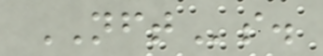NFTs.
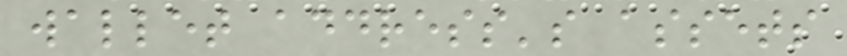wallet address's assets
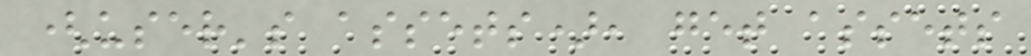(user's assets), get assets
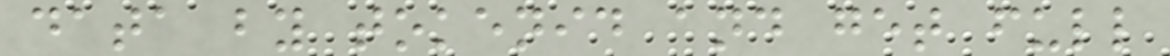data by tokenid and get full
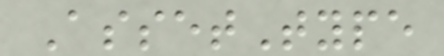AssetType
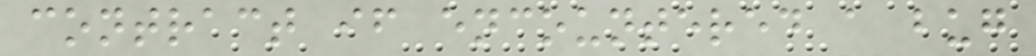contract if encountered a bug
